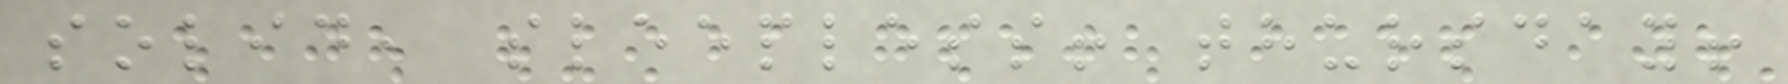solid, sleepless! thursday!
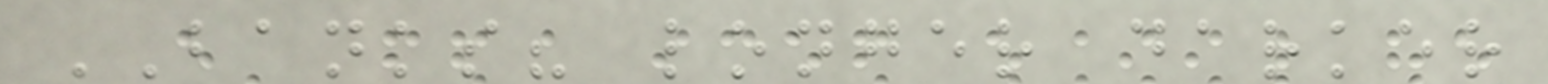BANKS? longer darker
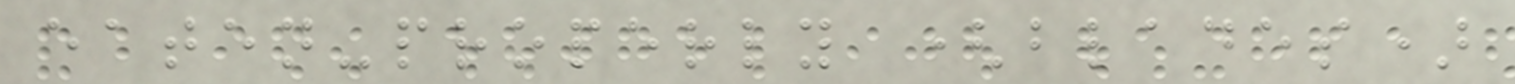eaten-properly (blades)
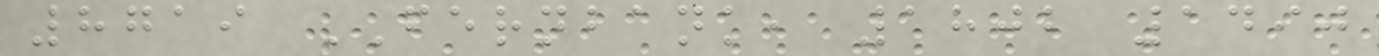8719 FERNBANK, 1802 1490
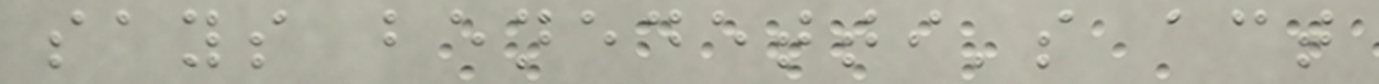says benedetti's act
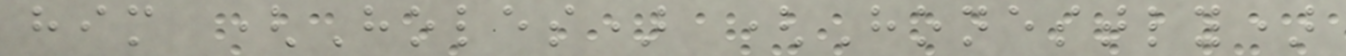him (Holes) (Honestly)
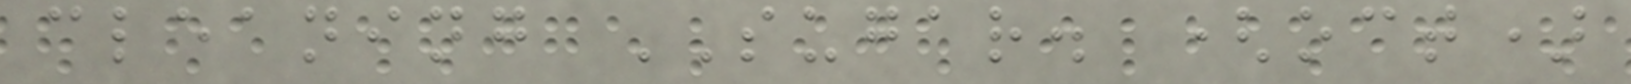cleaning SUGAR. (oct)
